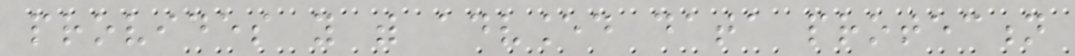provides you with advanced data protection
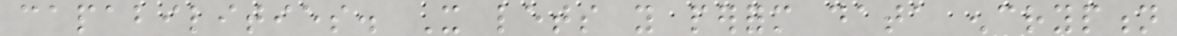capabilities. It lets you perform data encryption
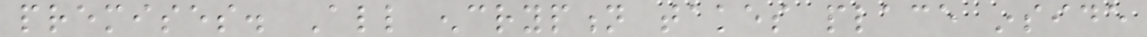premises. All encryption takes place inside
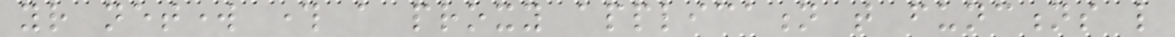your network through a proxy application that functions like
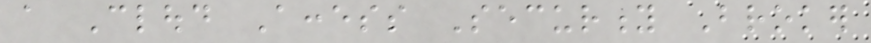a Cloud Access Security Broker
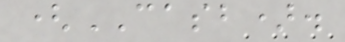(CASB).
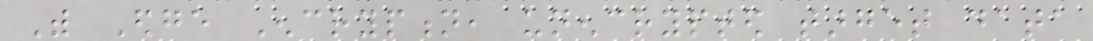With Edge Encryption, unencrypted target data
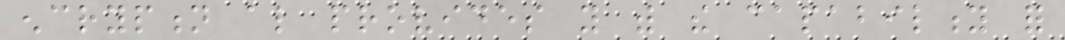encryption also provides you with the capability for
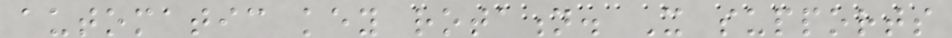automatic key rotation. It supports
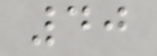40
